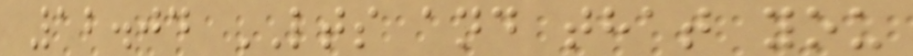12.04 LTS and that you
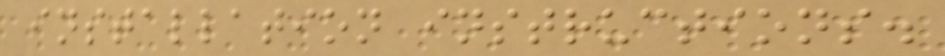installation instructions.
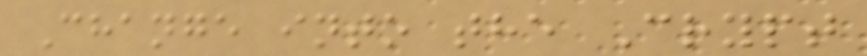Change into the Crypt
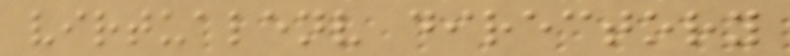virtualenv directory
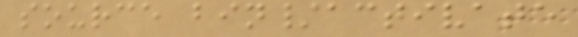source bin/activate
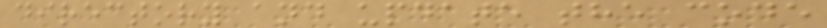directory and update the code
